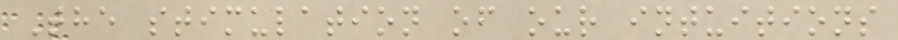The stimulation of our intuitions
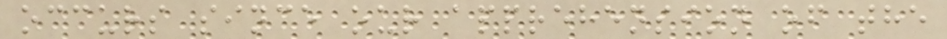occurs since our apprehension of the
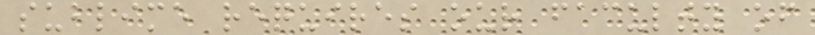sublime requires our faculty of
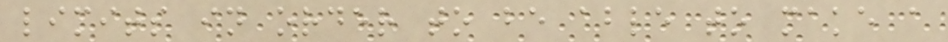limits in order to be able to make a
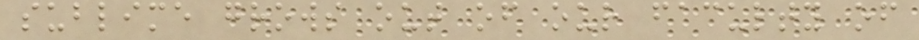sublime grows out of our faculty of
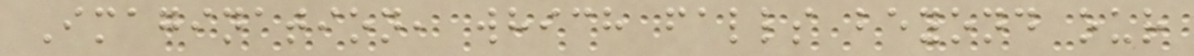Imagination, which falls beyond our
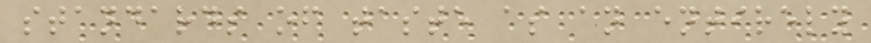standards of taste as an entirely
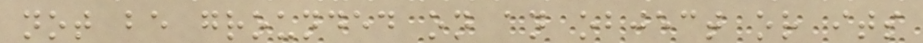not be grounded on an object or its
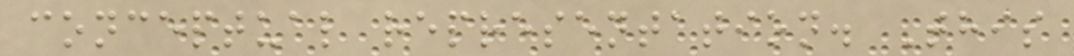conceptual representation. This
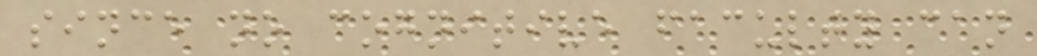since no cognitive faculty can
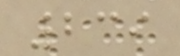239
